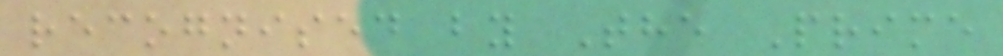recognised by The Prime
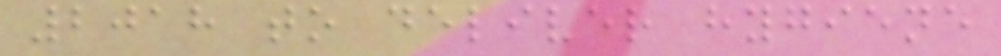2018 to deliver hygiene
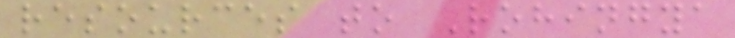resources to Rohingya
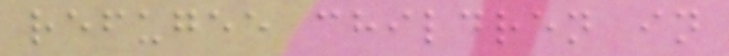refugee children in
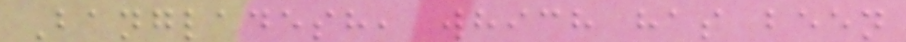Bangladesh, which has been
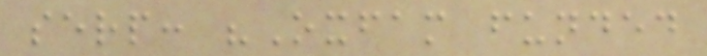serp: "Oxfam funded
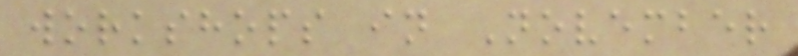workshops in November
